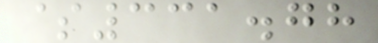$331.78
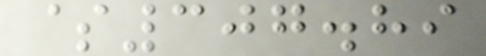$307.89
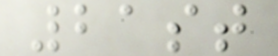21st
